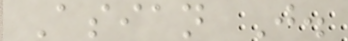Asian J.
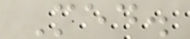Med.
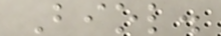Biol.
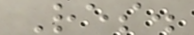Res.
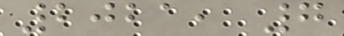2021, 7
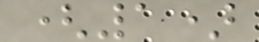(1)
